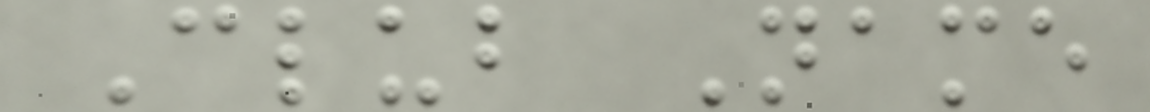Club Name
